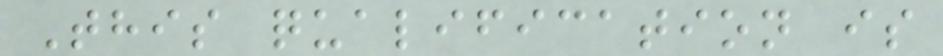This qualification is
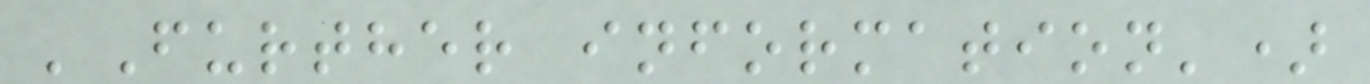'Further information')
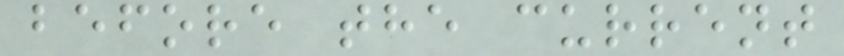before the current
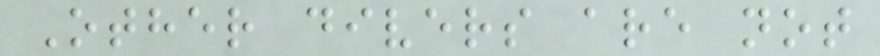Other divers are not
